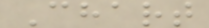Chart
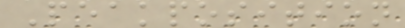Peakposition
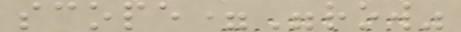scope="row"
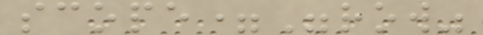scope="row"
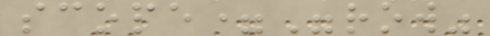scope="row"
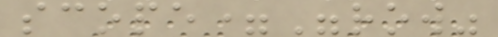scope="row"
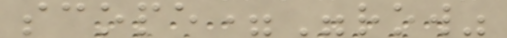scope="row"
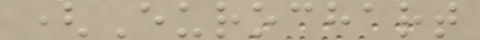(Eurochart
